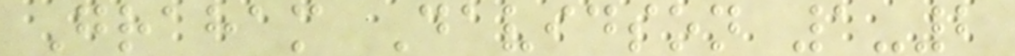Graham Davidson 1-2
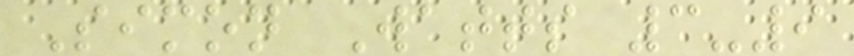Simon Watts 3-9
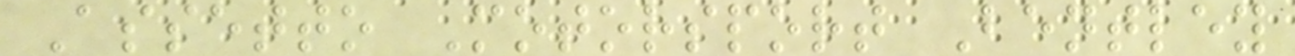Assetto Motorsport Bentley
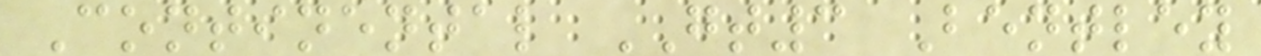Continental GT3 Bentley
